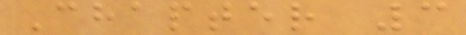Chapter 3
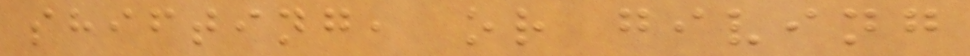shifting, or giving
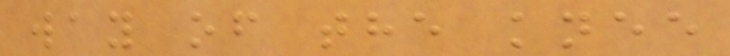way of the knee
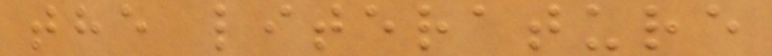the literature
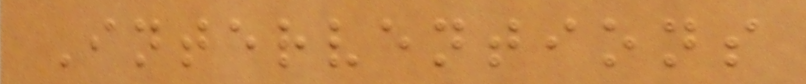Interventions
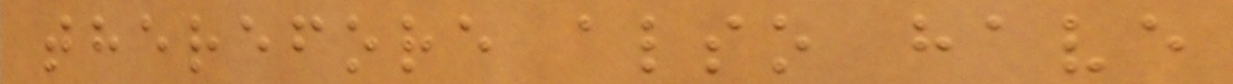therefore also have
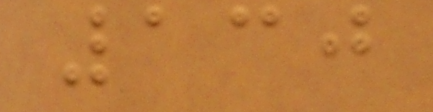130
